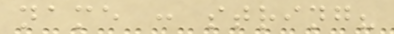name : string?
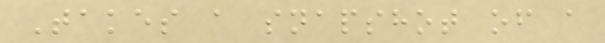Takes a snapshot of a
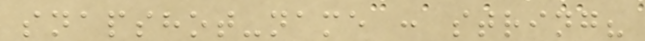snapshot-name : string?
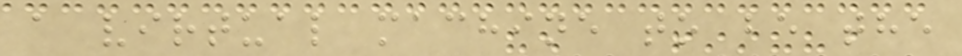a virtual machine to be the
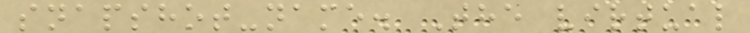snapshot-name. The virtual
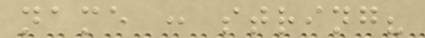name : string?
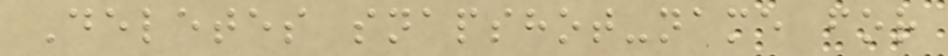Deletes snapshot-name for
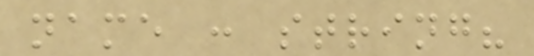name : string?
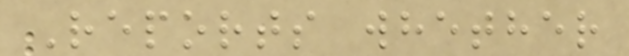Reports whether
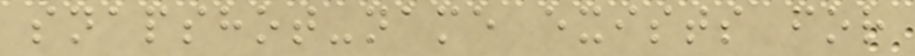snapshot-name exists for
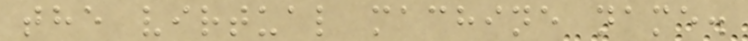the virtual machine name.
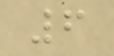6
